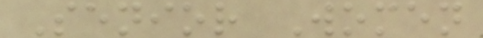Senior Women
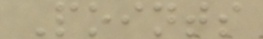Points
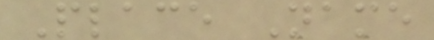Place Name
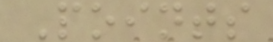Points
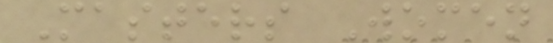Masters Women
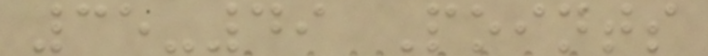35-49 Points
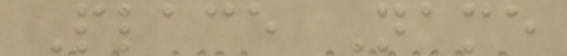Place Name
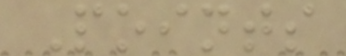Points
